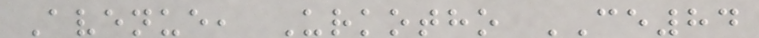Avenue, Urkotho CE84
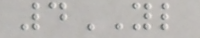4YL
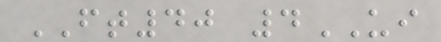FT40 4UI
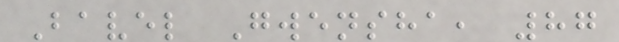Bavel Gwensha, 87
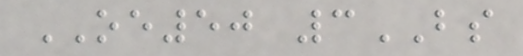OE50 3BS
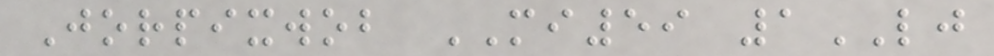Jorpixwob MI59 1LJ
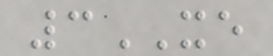3XE
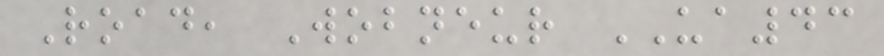Road, Wobneur UA43
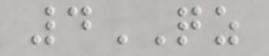4QZ
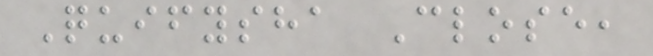Quifysha Close,
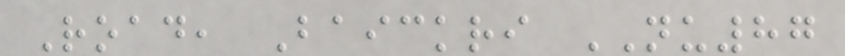Road, Baickri NU87
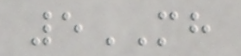5MH
